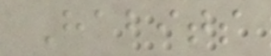Habits
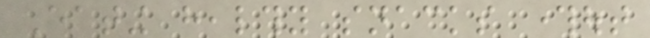Eating healthy snacks throughout
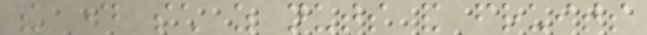the day such as nuts and fruits
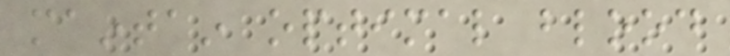maintain optimal blood
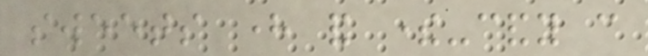sweets here and there-candy can
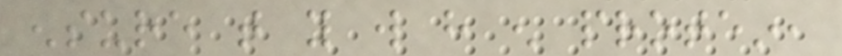ensure that you will have enough protein,
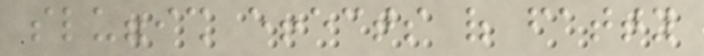sluggish effects of fatty
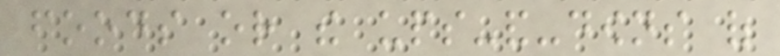foods or the ups-and-downs of
